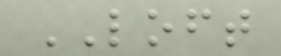LOFT
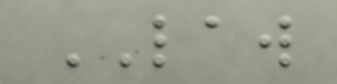LAW
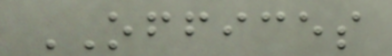OFFICES
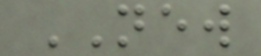NEW
